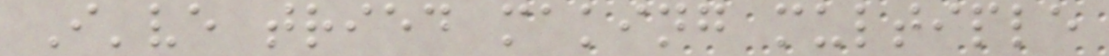I've tried making multiple
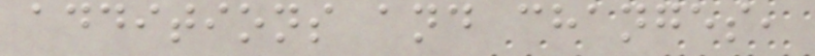additions and changes,
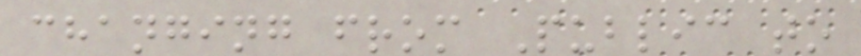changing from Public to
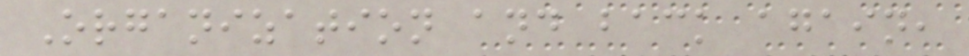Organization and back again,
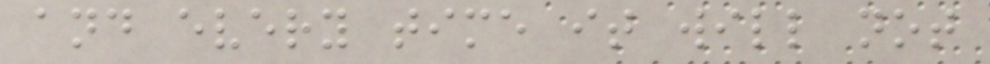and every time it will not
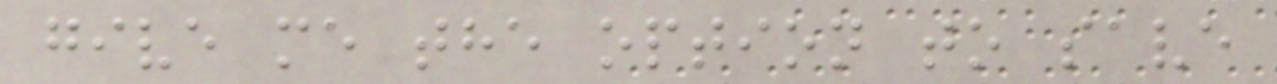give me the option to save
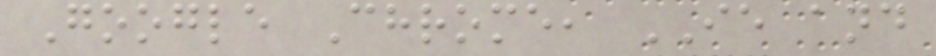Google Chrome, IE and
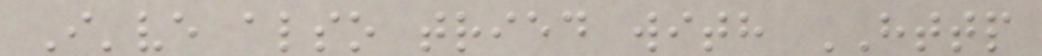I've also tried with HTTP
